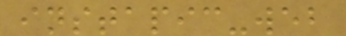instapic-web
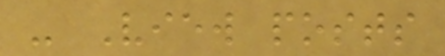- View posts
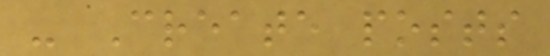- Create posts
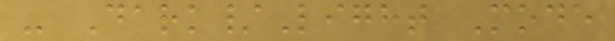- Dark/Light Mode
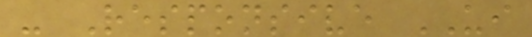- Responsive UI
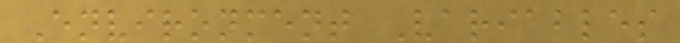Environment Variables
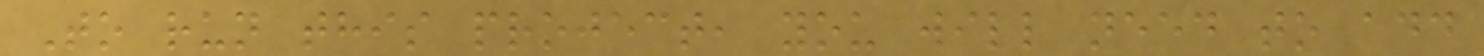To run this project, you will need to add
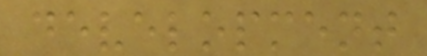development
